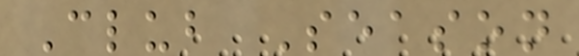Club Season
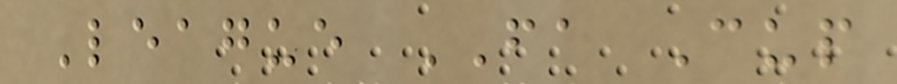League FA Cup
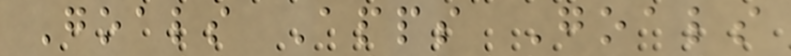Goals Apps Goals
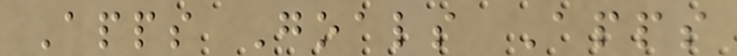Apps Goals Apps
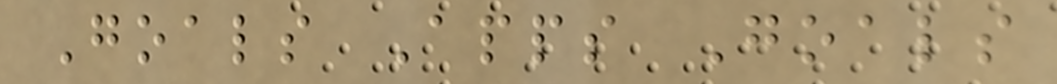Goals Apps Goals
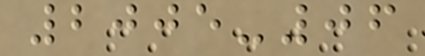2005-06
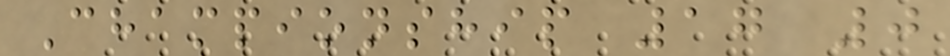Championship 17 0
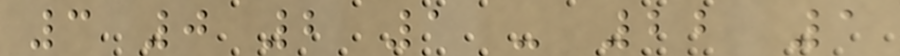3 0 2 1 - 22 1
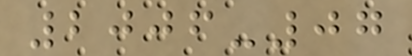2006-07
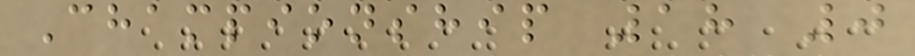Championship 18 0
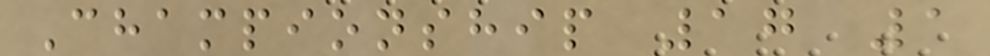Championship 17 1
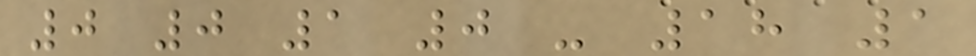0 0 1 0 - 18 1
